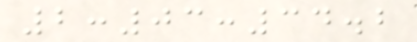2:03:34.2
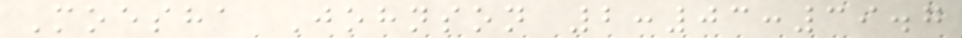Moesha Johnson 2:03:39.7
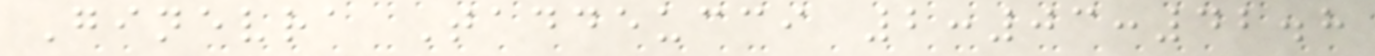Ginevra Taddeucci 2:03:42.8
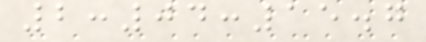2:04:15.7
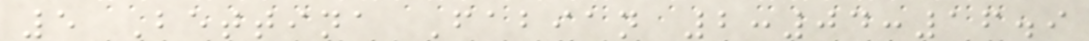5 Bettina Fabian 2:04:16.9
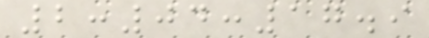2:04:17.9
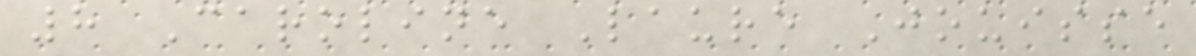8 Caroline Laure Jouisse
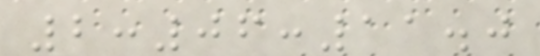2:06:11.0
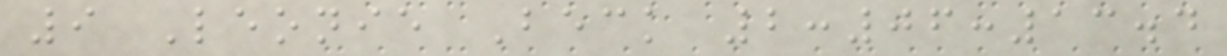9 Leonie Beck 2:06:13.4
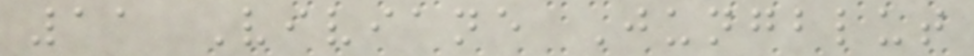11 Viviane Jungblut
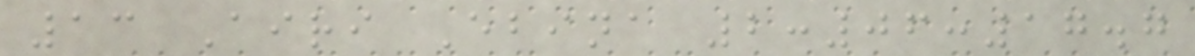13 Airi Ebina 2:06:17.7
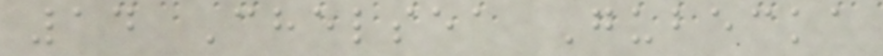14 Chelsea Gubecka
